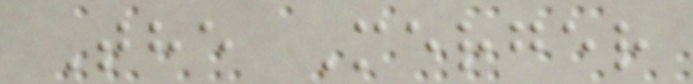The Merger
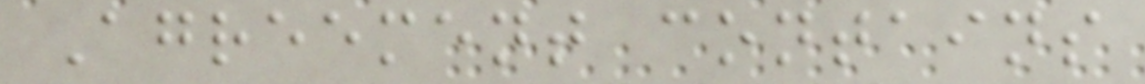Agreement contains
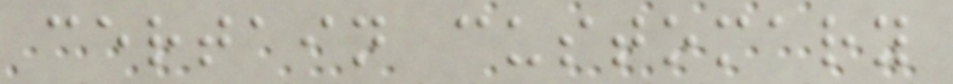certain customary
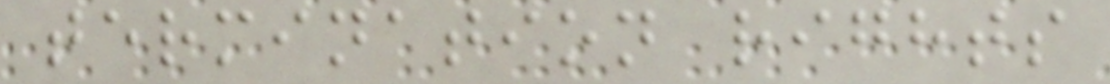termination rights
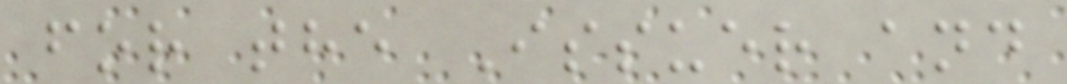for the Issuer and
